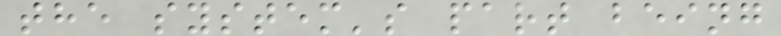the system's part being
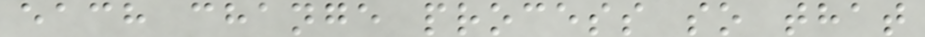each change process so that
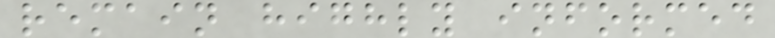remain highly informed
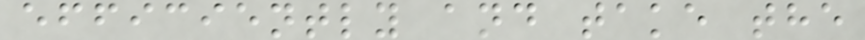efficiently and take the
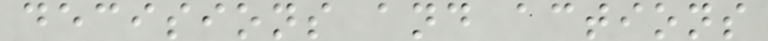decisions and actions
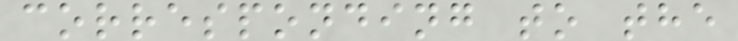corresponding to the
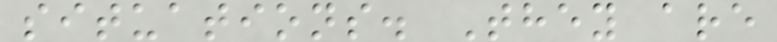situations. They are
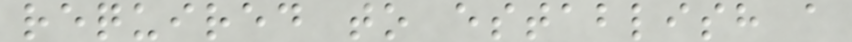required to establish a
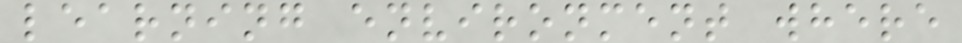learning environment where
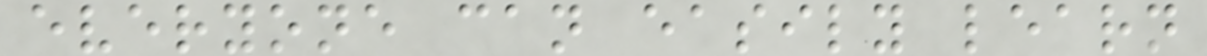everyone can easily learn
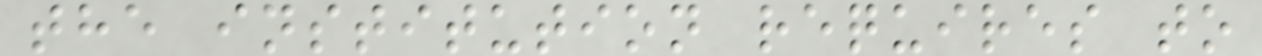the institution requires to
